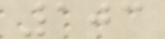103
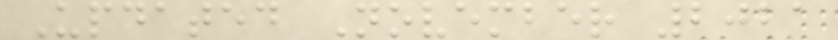Updated November 2021
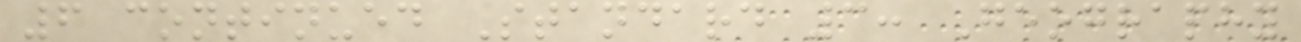6 continued Standard 3: Geography
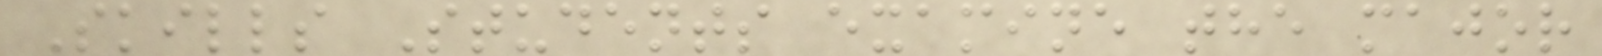Skills Students examine the major
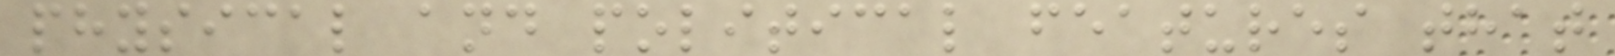physical and political features that
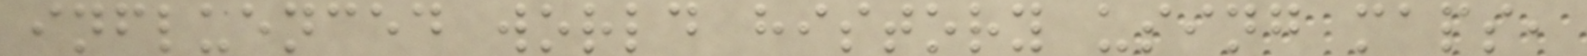influenced world history using maps,
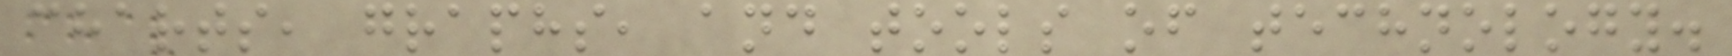charts, graphs, and tools of technology.
